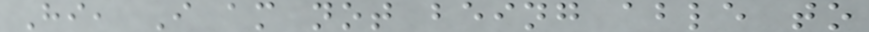Hi, I am not being able to
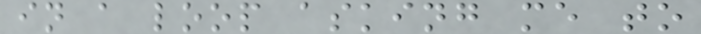in a loop asking me to
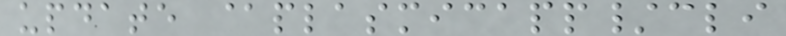update @plasmicapp/cli
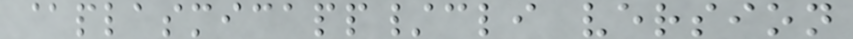@plasmicapp/cli version
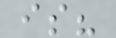is?
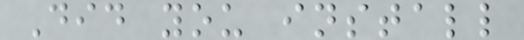Did you install
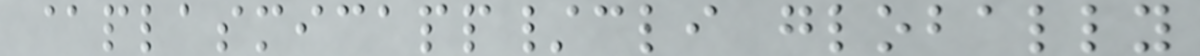@plasmicapp/cli globally
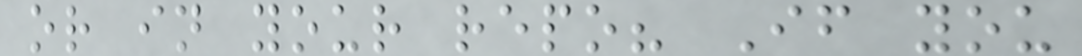or in your repo? If you
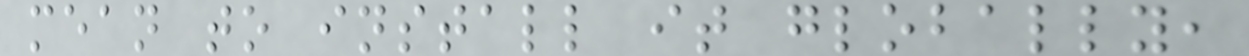mean to install it globally,
